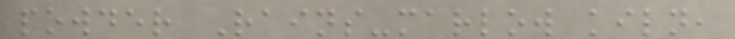powder Rains-marlow kiln,
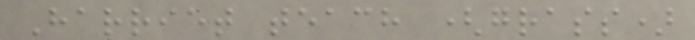Harriet teach (grass)
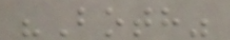"Both"
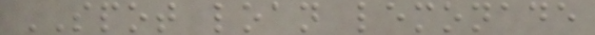SPOT loan lemonade
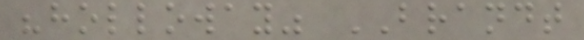"holloway" BRANDT
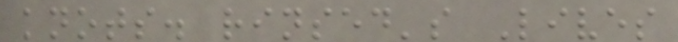knots. rinsed's Lives
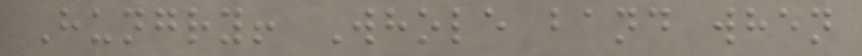Hungry! Whole band when
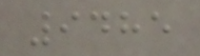9485
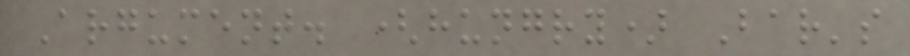Argument. (hungry) Bar's
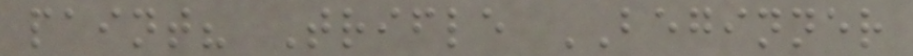paint? Trifle BEGINNER
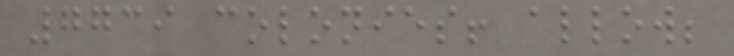7739 colonies! allow;
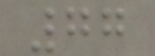77
